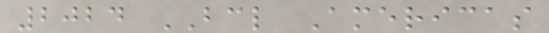2024 BCL Americas
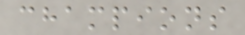champions
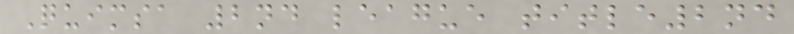Quimsa 2nd league title2nd
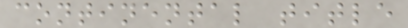continental title
